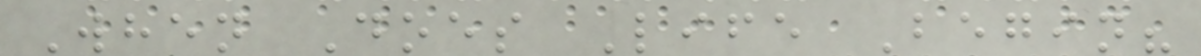When Does Life Begin?
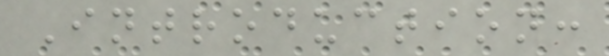Introduction:
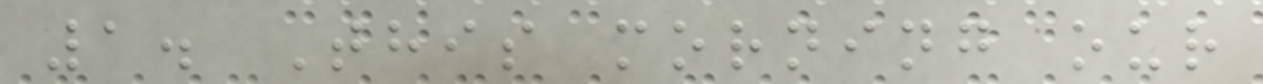1. This morning our
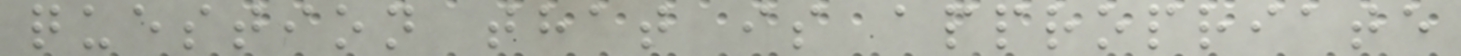question that is appropriate
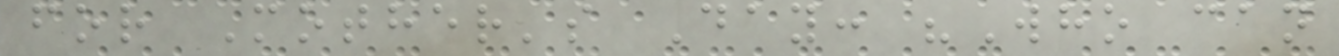for Mother's Day: "Who can
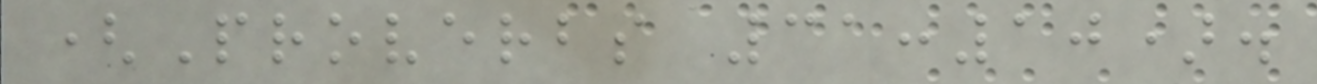(Proverbs 31:10).
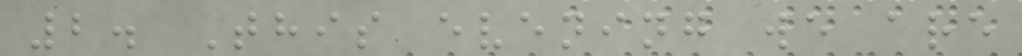2. This evening we are
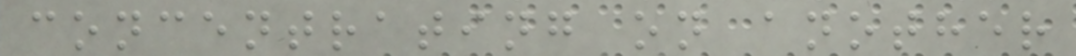concentrating on another
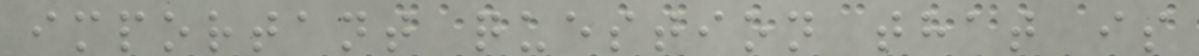important question that is
